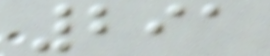291
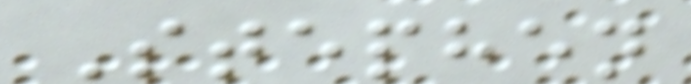Stephen
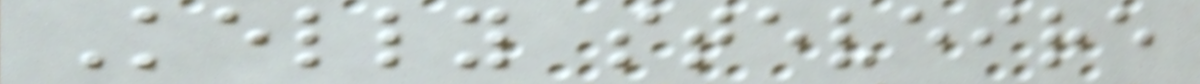Kelly steveire
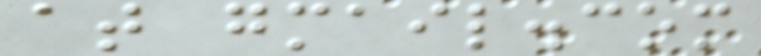at gmail.com
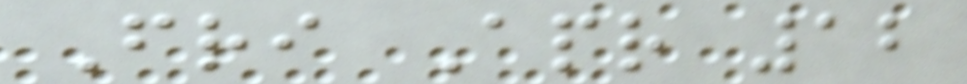Fri Apr 12
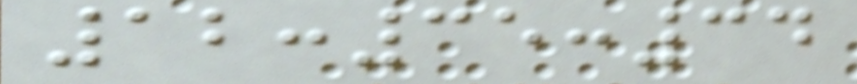12:35:34
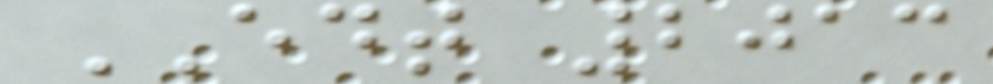EDT 2013
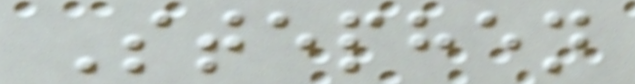Stephen
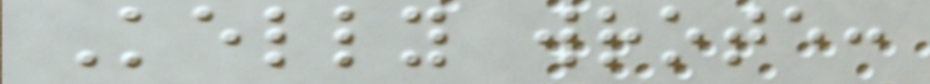Kelly wrote:
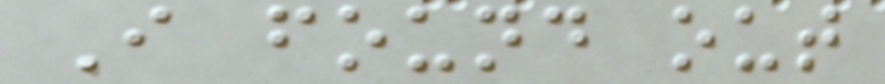I found out
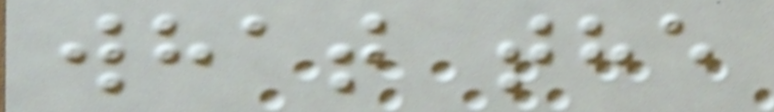what the
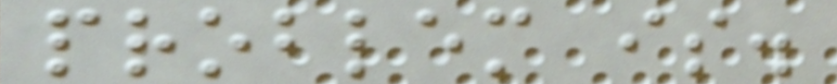problem is.
